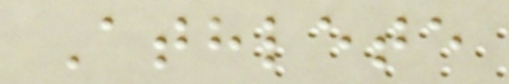Athlete
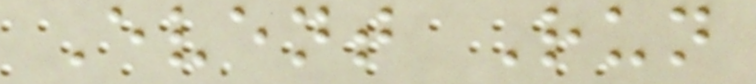Event Run
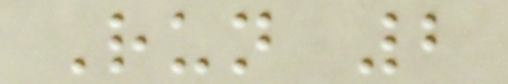Run 2
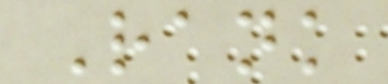Rank
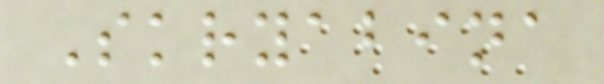Skryabina
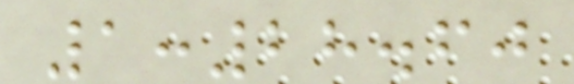1:28.60
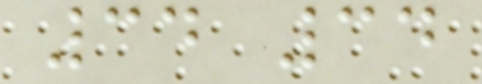34 34
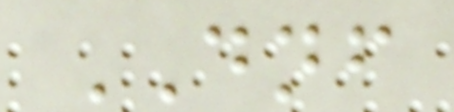DNF
